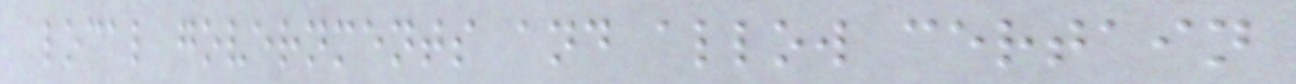local governments and allow certain
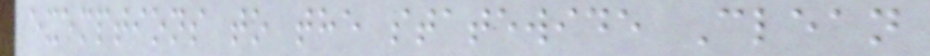exemptions to the statewide Clean
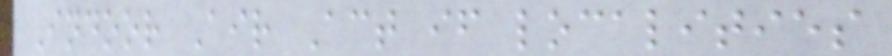Indoor Air Act if localities
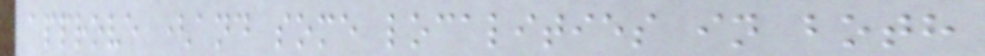approve (and some localities in both
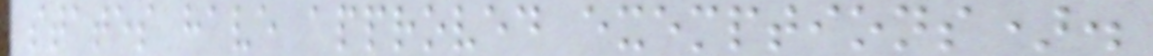states have approved exemptions).
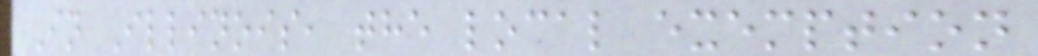In Illinois, the local exemption
